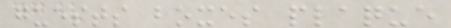guests boxes plaque
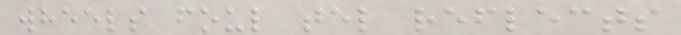wheels foul tel reflects
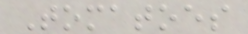Tomatoes
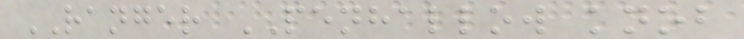RANGER PENHALLOW knob
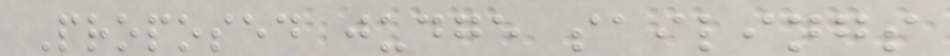Proposed judge sailings
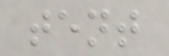tent
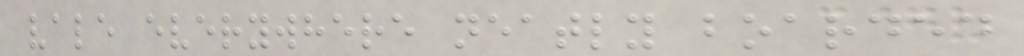vale everywhere neatly boarded
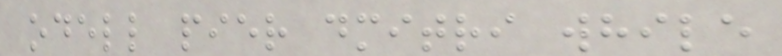odell pier dmitri while
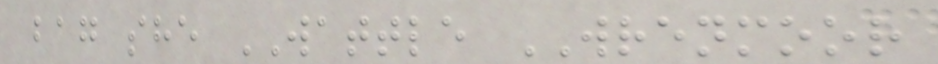bag she WATTLE WRENMOOR
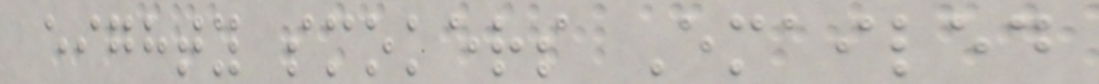eighty smokers Emailed
